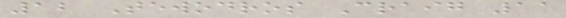12 Tewodros Craig 11
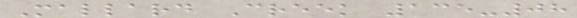Mallard Creek 135-08
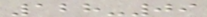128-09
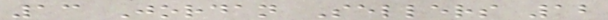13 Jordan Sellers 12
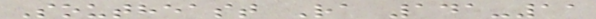Southeast Ra 141-11
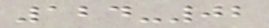124-02
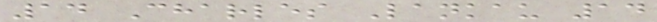14 Charles Lankau 14
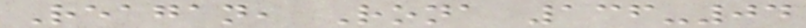Reagan, Rona 136-04
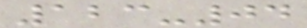123-04
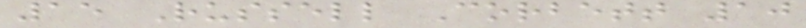15 Russell Corbett 10
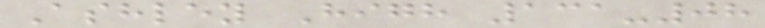Ashley High 131-08
